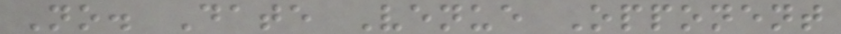No. Date Venue Opponent
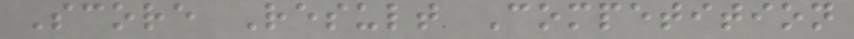Score Result Competition
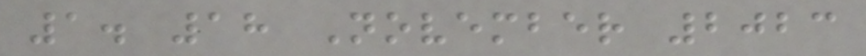1. 18 November 2023
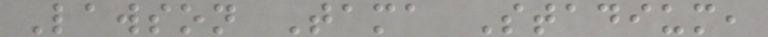Lawson Tama Stadium,
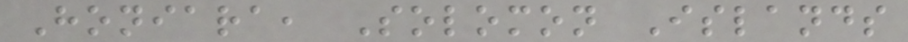Honiara, Solomon Islands
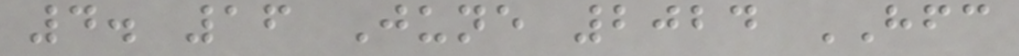4. 16 June 2024 HFC
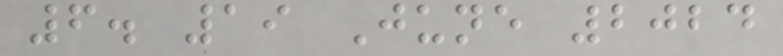6. 19 June 2024
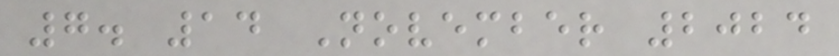7. 14 November 2024
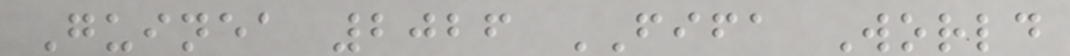Guinea 2026 FIFA World
